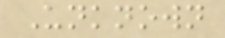Unknown
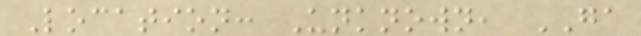Location: Unknown, GA
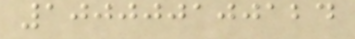100000100124
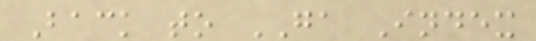Back to GA Index
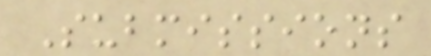Submissions
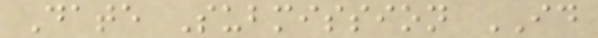Date Submission ID
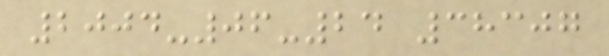2004-06-24 38307
